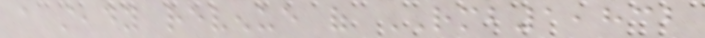a steady revenue of RMB1,832
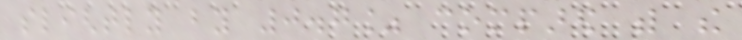slightly by 0.7% compared with the
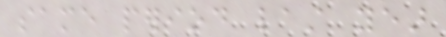same period last year
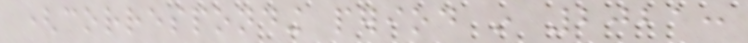(corresponding period in 2021:
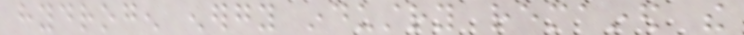hydrogen energy industry remained the
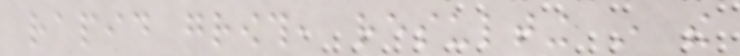rapid growth, resulting in the
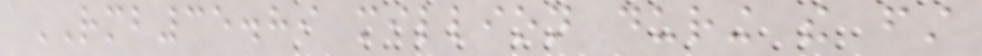RMB35.89 million during the first
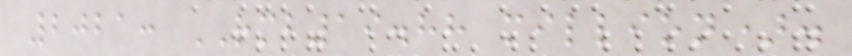2021: RMB19.88 million).
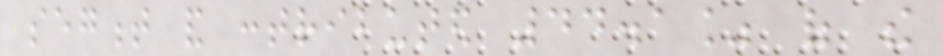segment and contributed 44.1% of the
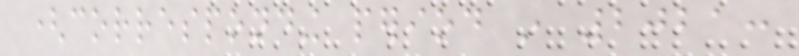(corresponding period in 2021:
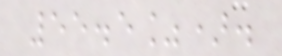55.5%).
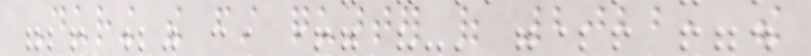During the first quarter of 2022, the
